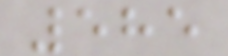585
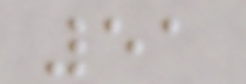51
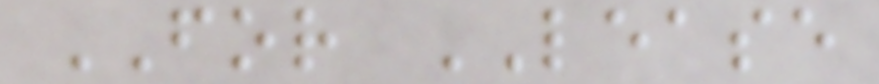FOR LEASE
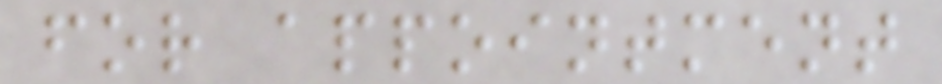for appointment
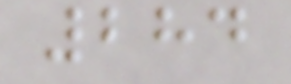284
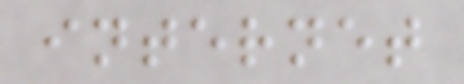internet
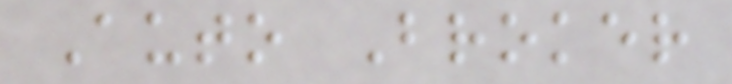Auto Broker
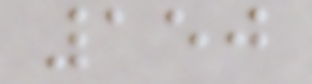150
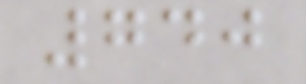740
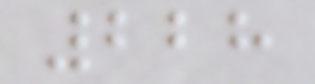228
